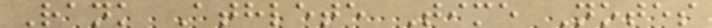Rank Athlete Time Notes
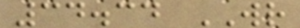34.34 WR
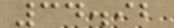34.92
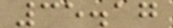35.17
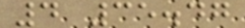4 35.47
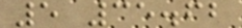5 35.62
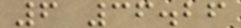6 36.26
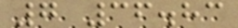7 36.83
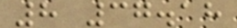8 37.18
